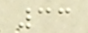33
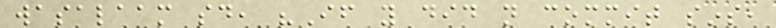wasalaam said, "If you did not commit sins,
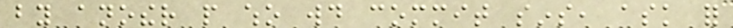by another people who would commit sins, ask for
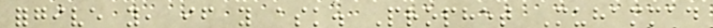forgive you, if you ask. Prophet Muhammad
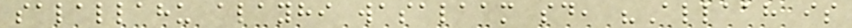salallahu alayhi wasalaam said, "Allaah is
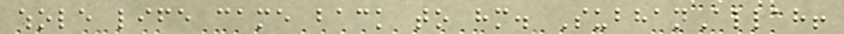whole life came back to him. SubhanAllah!
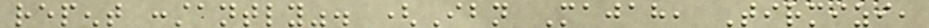repent constantly". (Ibn Majah, Tirmizi,
